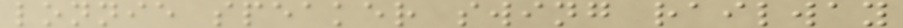lonnie speaker swing railway
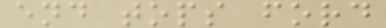end tops ford
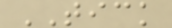TICK
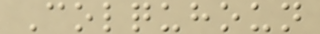Colquhoun
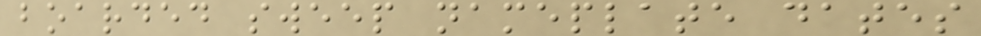boarded sweep nameplate dates
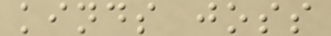kinds joss
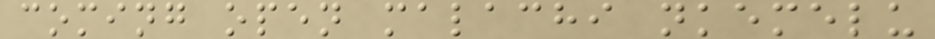coming open malachi nkemelu
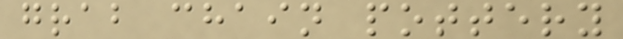grab chain pottery
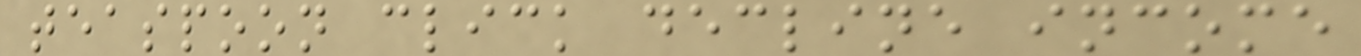teaspoon click decline income
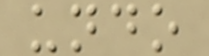undo
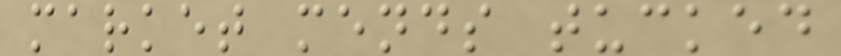market mends tucked
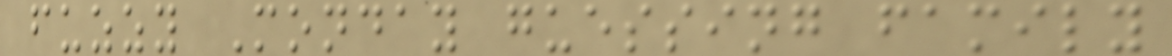fuzzy Monday guessing family
